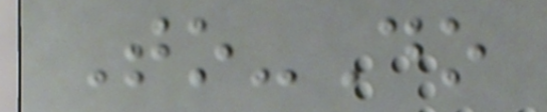To-Do
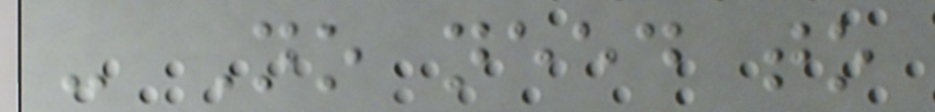- No need to
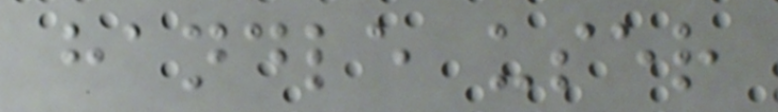handle user
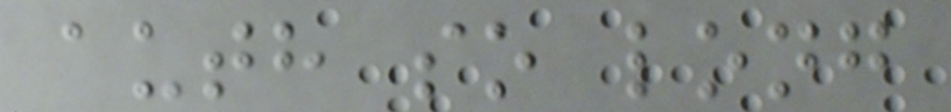auth so long
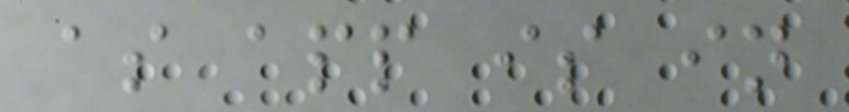as app is in
